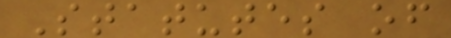Statutes of
